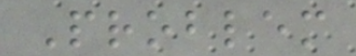Problem
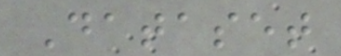Dataset
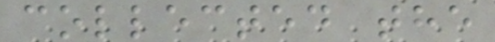collected the
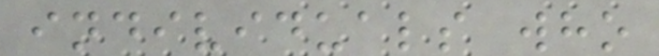individuals who
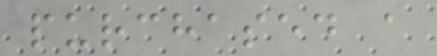purchased a
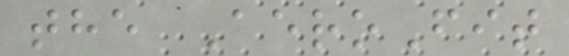the AeroFit
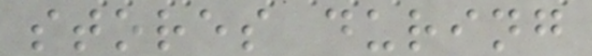stores during
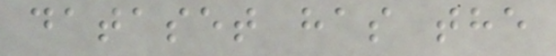dataset has the
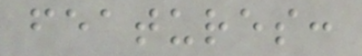features:
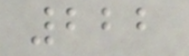222
